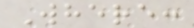Where:
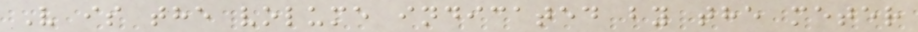V is the volume indicated by the meter
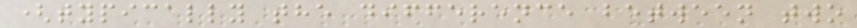(typically the difference between two
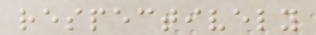respectively
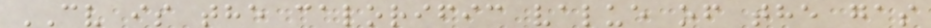CV is the calorific value of the gas
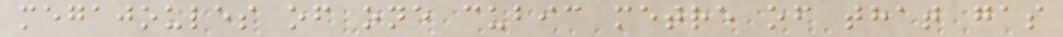megajoules of one cubic metre of that gas
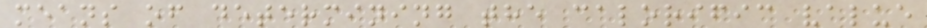means of determining the calorific value
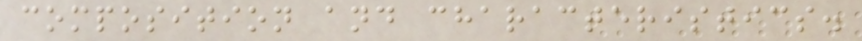composition and characteristics.
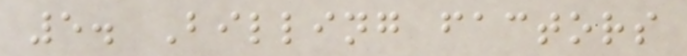5. Billing factors
